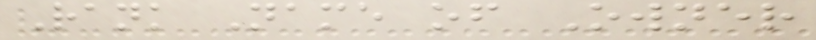Rank Name of Owner
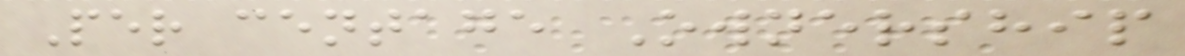Per centage Ownership
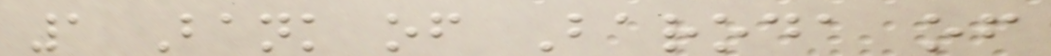1 Bank of Baroda of
